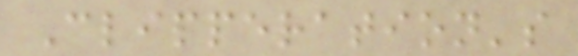Clipperation's
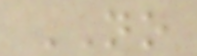NO
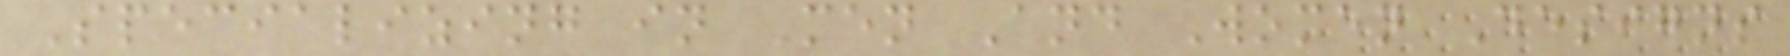Specializing in Men And Women Designs
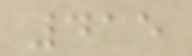415
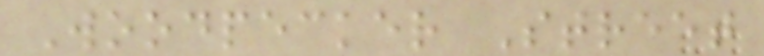Woodpecker Street
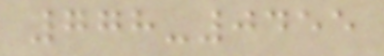778-0455
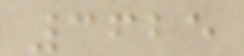3625
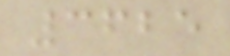3625
